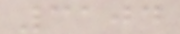3104
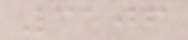3106
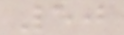50
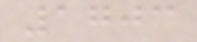1703
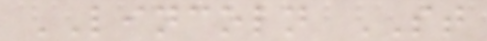LINCOLN ST
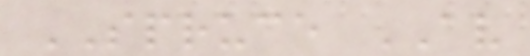SPRUCE AV
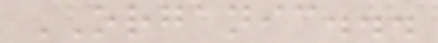ORGANIC...
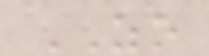ZO
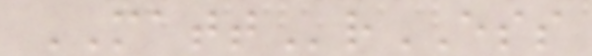MATTrESS
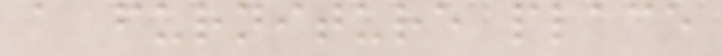a furniture place
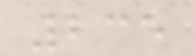235
